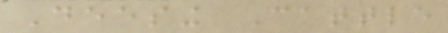Deesing Cattle
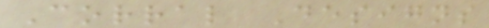Corral Designs
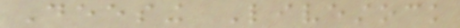Deesing Livestock
